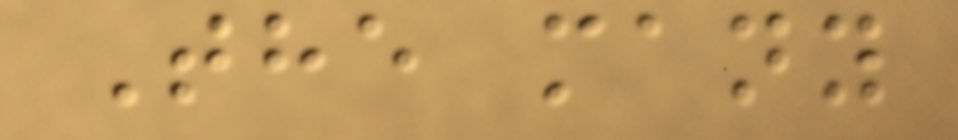The many
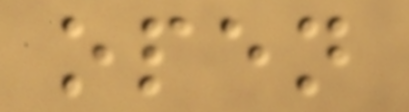open
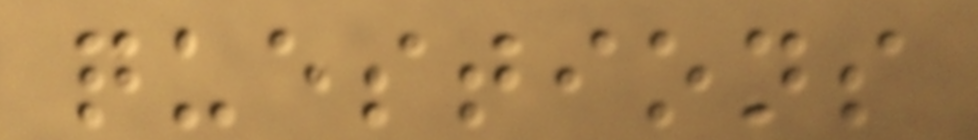questions
